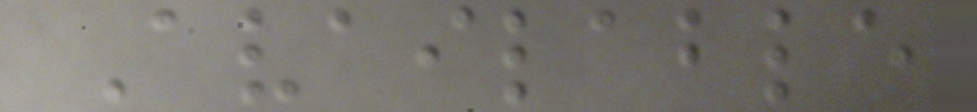Available
